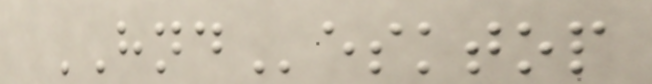HNDesktop
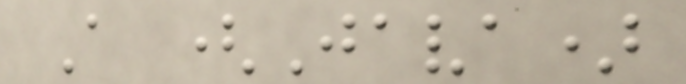A (Java)
